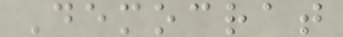Democrat
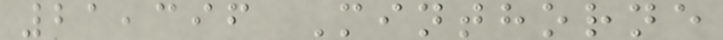21,396 Minthorne
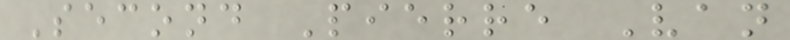Second Pierre Van
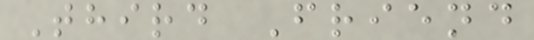Third Friend
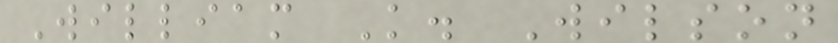William K. Wilson
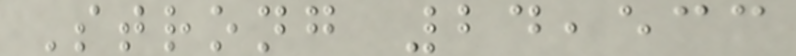Strong 24,533
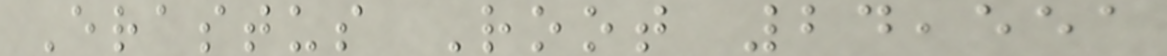Erastus Root 24,551
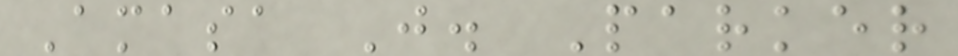Amasa J. Parker
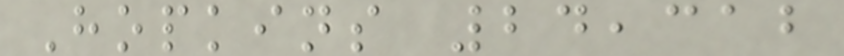Hopkins 24,312
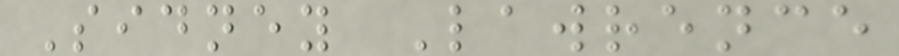Sidney Lawrence
